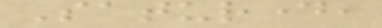Saturday,
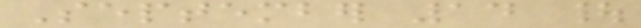September 14 |
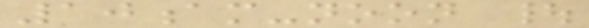10am-noon |
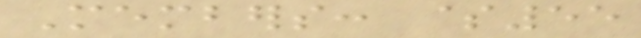Members: $55
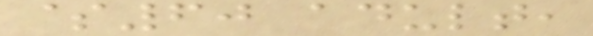$60 adult,
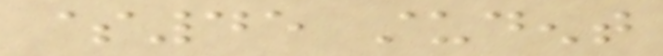$45 student
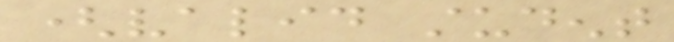(valid student
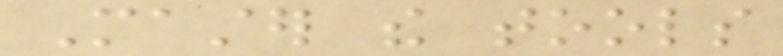Master the tools
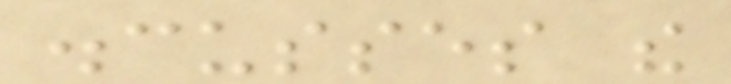discusses the
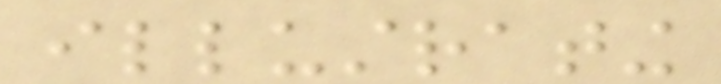illustrating
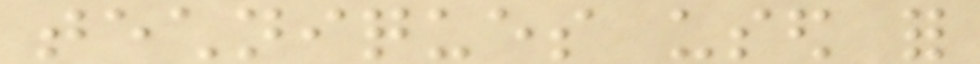techniques used for
